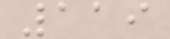119
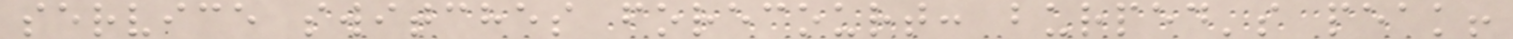service switches forecourt: burped's peak!
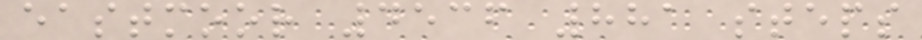eastmoor 4536 881 steps
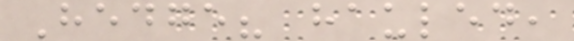Hedge? hauled,
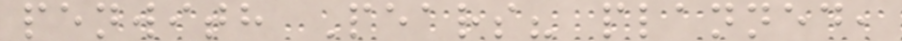penwith Pears? planned,
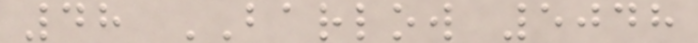48 BARLOW 5048
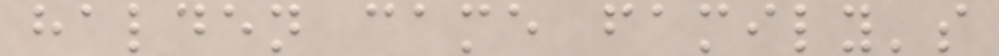halden came family's
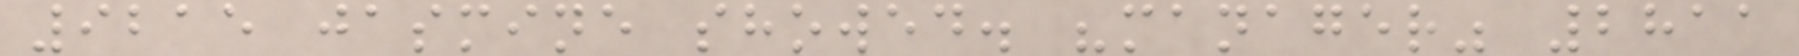9215 jasmine showed. "manager" 2811
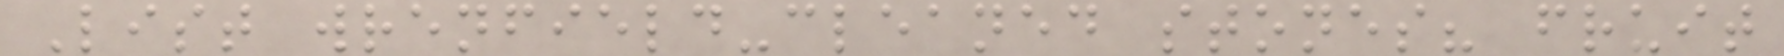List wrenfield-cleaned stones? fruit
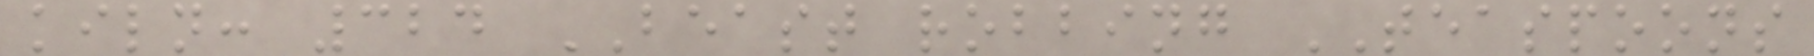kiln: 324 BEAST robbing TEASPOONS
